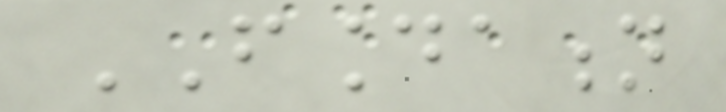FOUNDATION
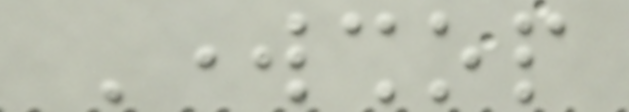Workshop
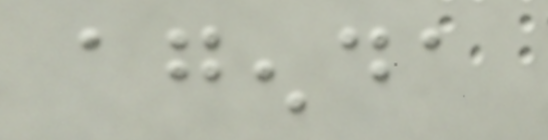agenda
